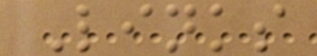Links
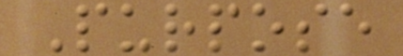Purpose
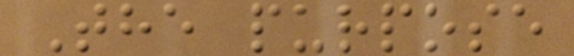The purpose
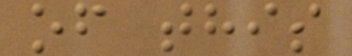of this
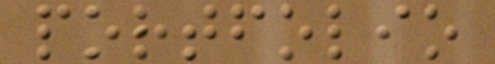portfolio
